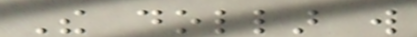The dollar will
